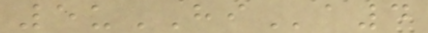5uHIa4
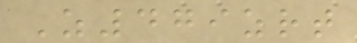Z479zrt
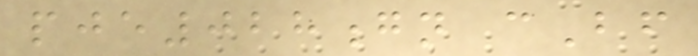pje028gn cBf
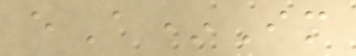eA*Im
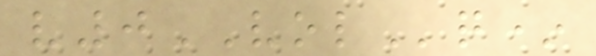v0VOLq*
